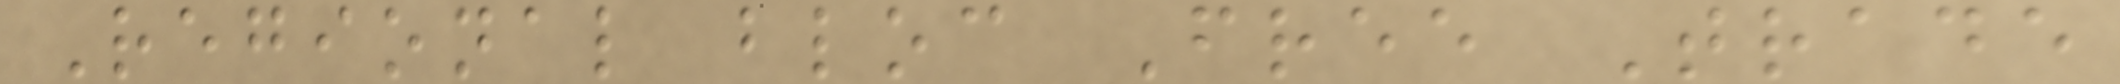Regional bloc Free Trade
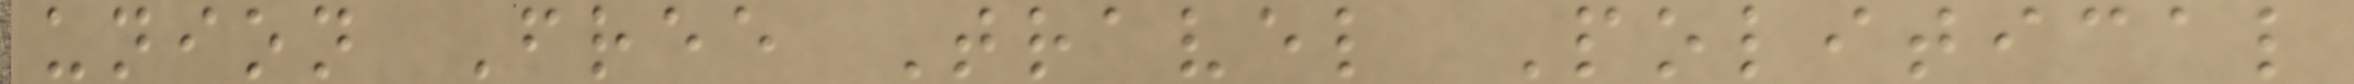union Free Travel Political
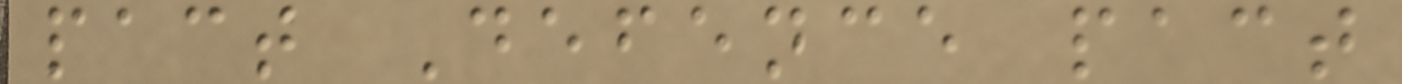pact Defence pact
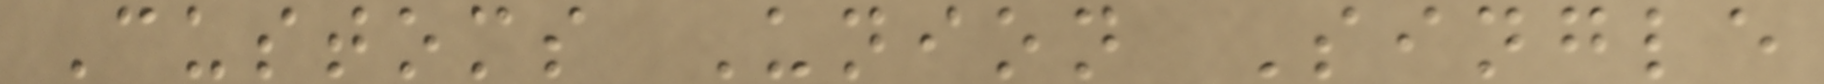Customs Union Single
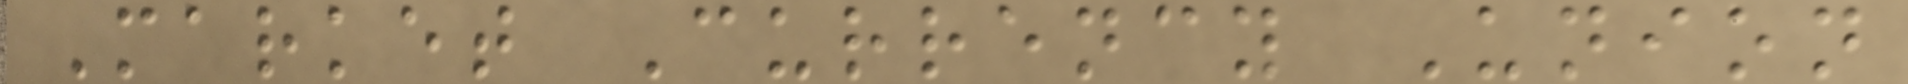Market Currency Union
